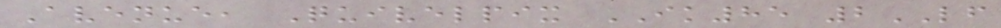Avenue, Quivelpix IK85 2LF
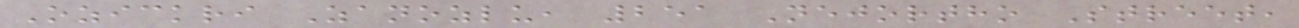Ozickri Zanozlu, 251 Nejortho Street,
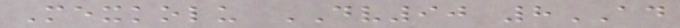Mexkolu DV90 8AD
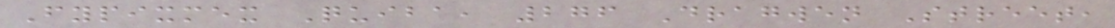Fypixmex Quiba, 276 Dragwen Street,
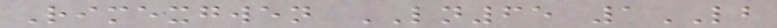Rimexgwen LN65 1LB
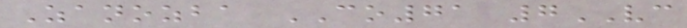Zanozba CO71 7VC
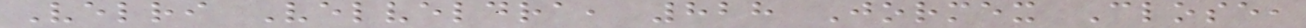Velri Velveldra, 828 Jormex Close,
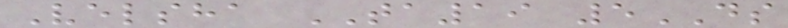Velsha TA19 5DS
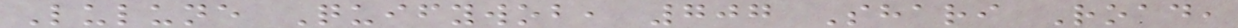Lulune Quifywob, 707 Shari Road,
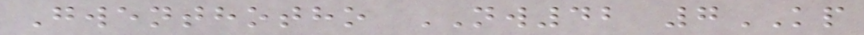Gwenthotho NW42 7KP
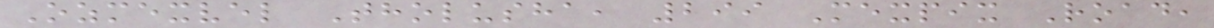Ozmexvel Tholusha, 299 Mexpix Road,
